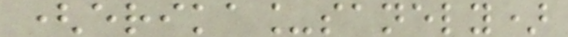(erika_sanely)
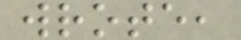wrote,
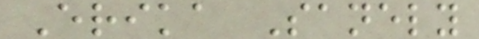Erika Sanely
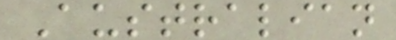Australian
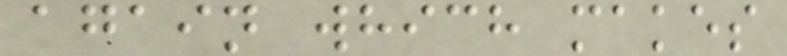again which makes
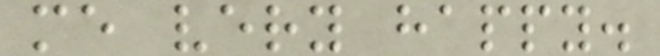me very happy.
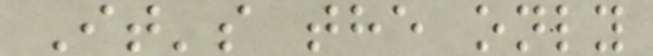It's the only
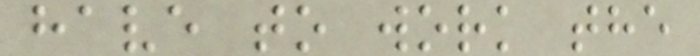have to work the
